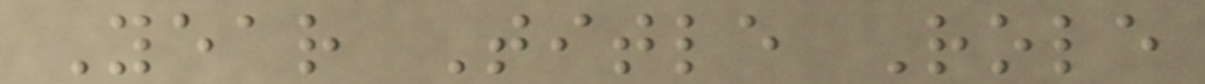Year Title Role
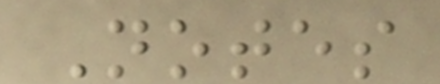Notes
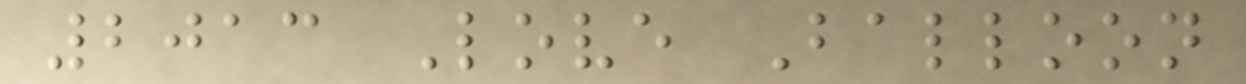2013 Love Balloon
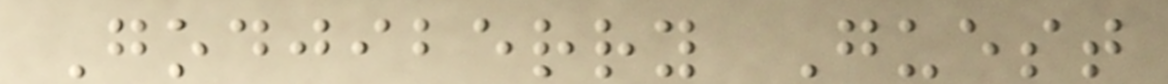Godjiberry Guest
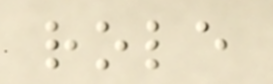role
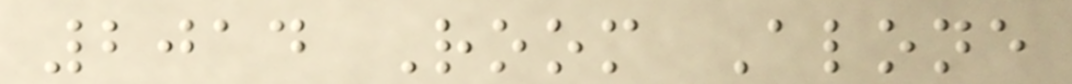2014 Room Alone
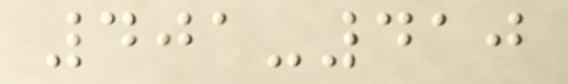401-410
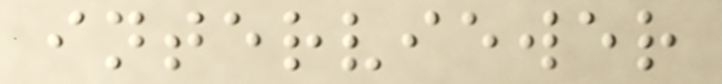interviewer
